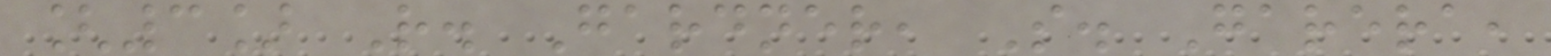[3] R. Gardner, S. Garera,
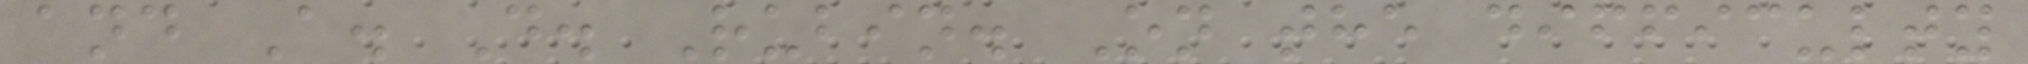and A. D. Rubin. On the difficulty
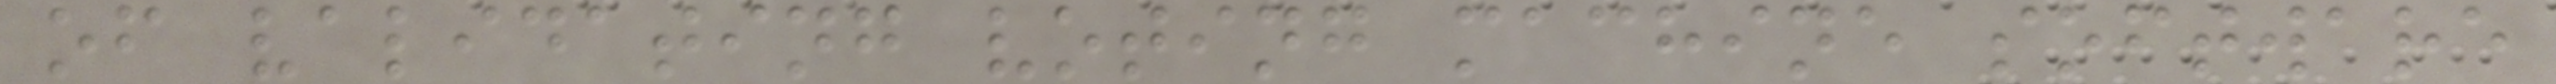of validating voting machine software
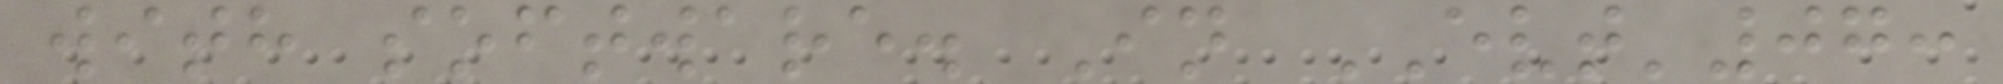with software. In EVT'07:
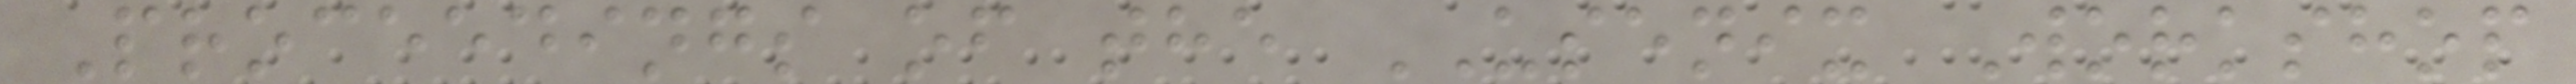Proceedings of the USENIX Workshop
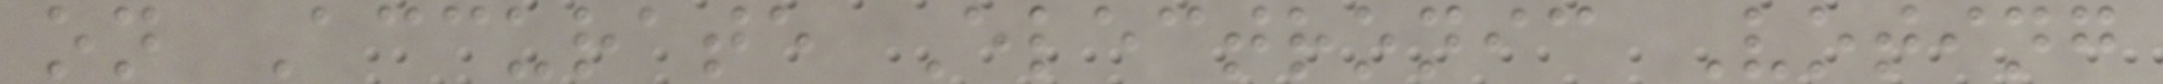on Accurate Electronic Voting
